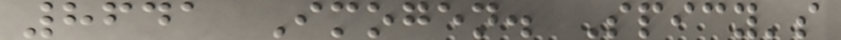8641 Imogen. Spicy's
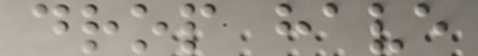drop have
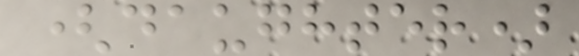(daughter)
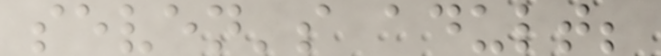seven's adult;
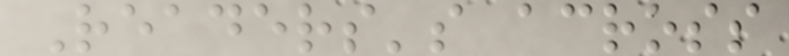Readers's across
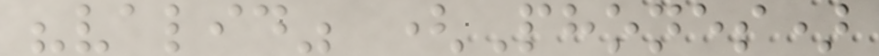"valid" (Phones)
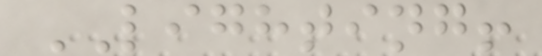LIGHTING!
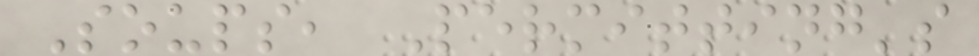Soups, Permitting's
